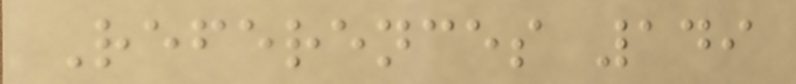References 149
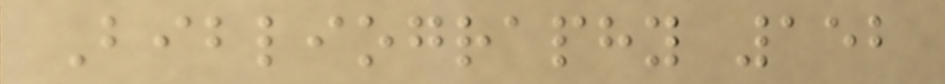Bibliography 152
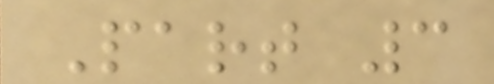Part 3
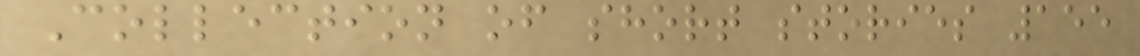Collection of short stories 155
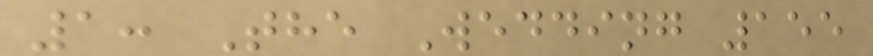1: The Wedding 155
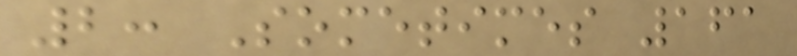2: Sometimes 161
